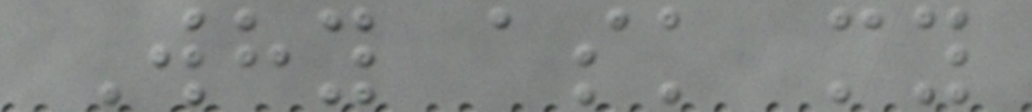Why ask my
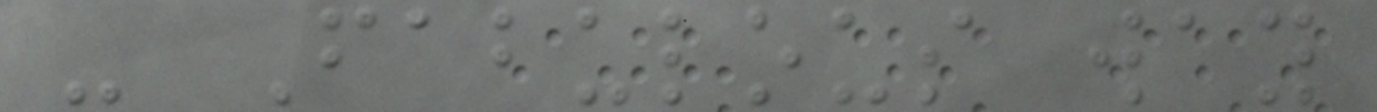- Fabulous way
